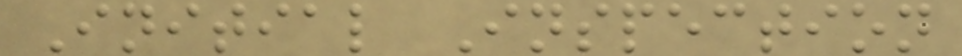Initial Inspection
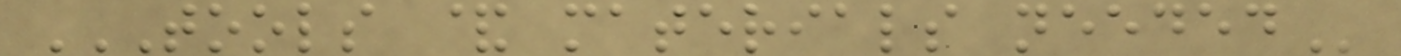TOOLS & MATERIALS NEEDED
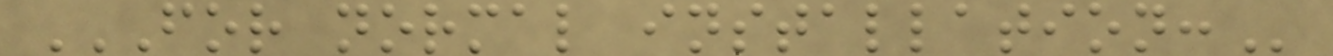FOR NORMAL INSTALLATION:
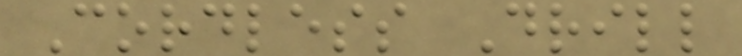Cordless Drill
